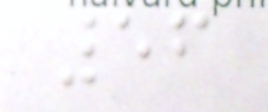56
